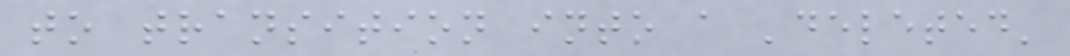to transition into a 'deleted'
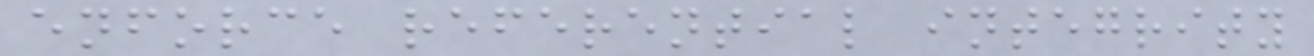enforce referential integrity
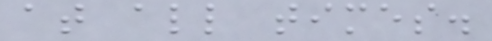at all times.
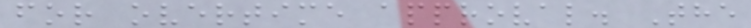for overtime approval. The
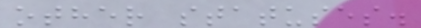other statuses.
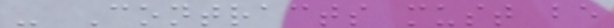- Contracts must be
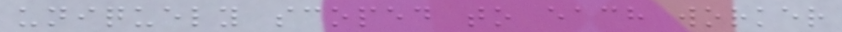uniquely scoped to each worker
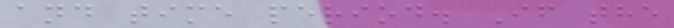and time period. If the
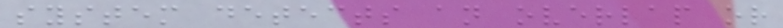system detects an overlap or
